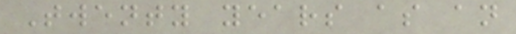Twenty years as an
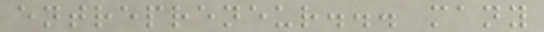entrepreneur... many
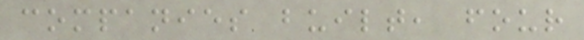companies built, four
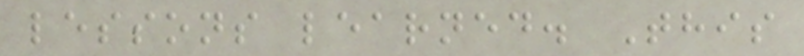lessons learned. This
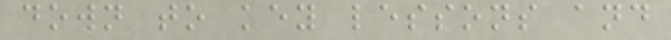down to key lessons and
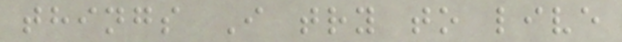things I try to live
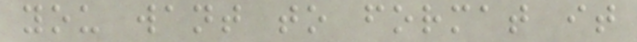you want to format it
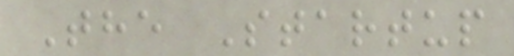The Startup
